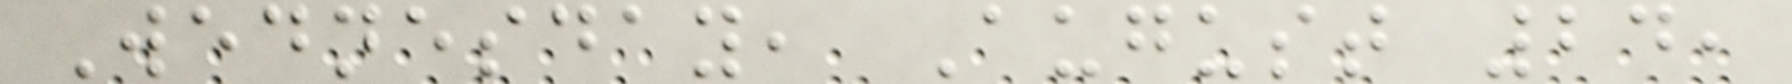Wednesday, August 24,
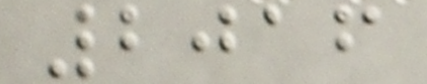2016
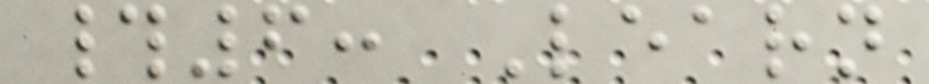#6: Learn
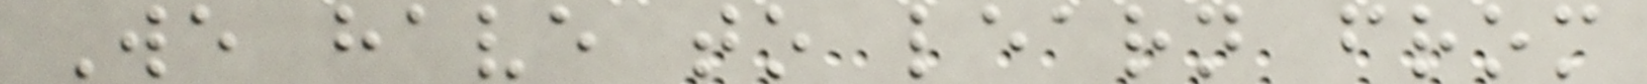We have to learn from
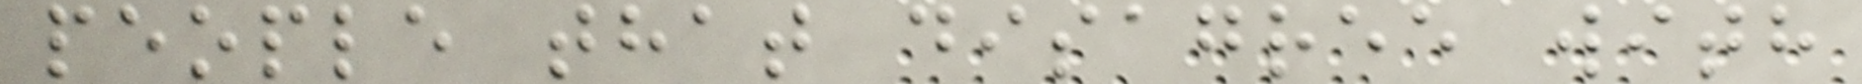people that disagree with
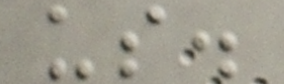us.
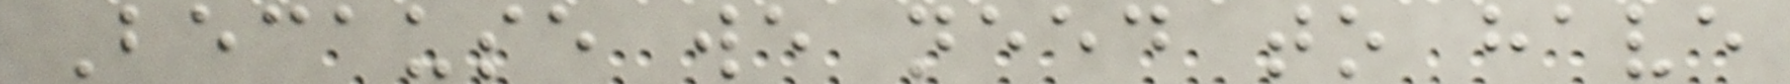Because we need to have
